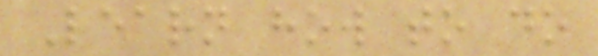Learn how to do
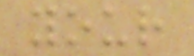your
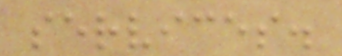services.
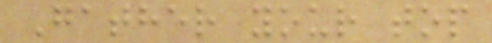Gather your top
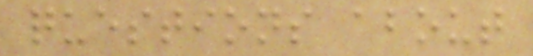questions about
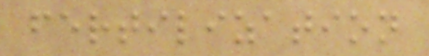fertilization
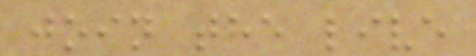join the live
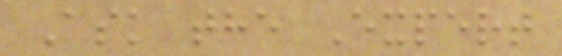Ask the Expert
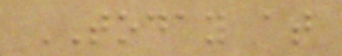TODAY at
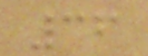36
